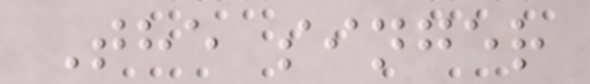The singer
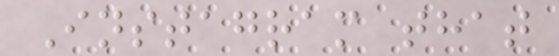Instagram that
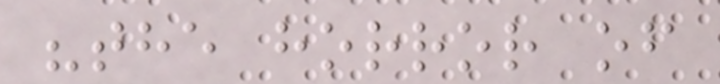"the horror of
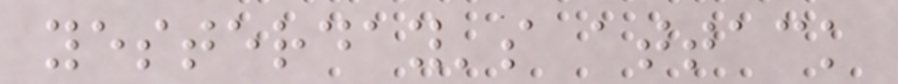yesterday's attack
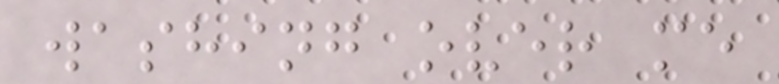washing over me
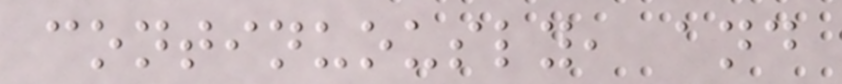continuously, and
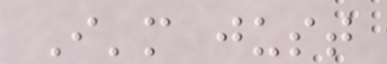I'm just
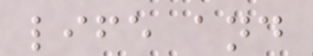life and
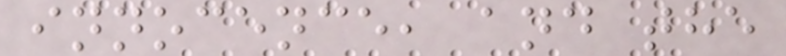innocence, and the
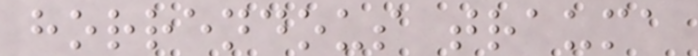horrendous trauma
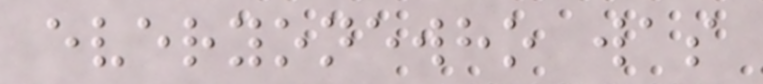everyonewho was
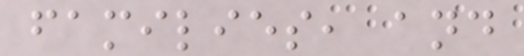families, and
